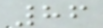86
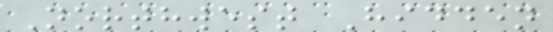Northwest Hidden
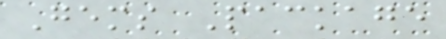Gems Package
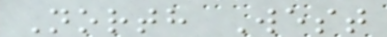North West
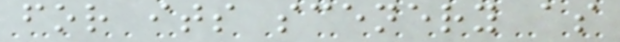for its scenery as
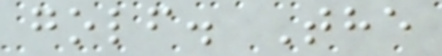golf. The
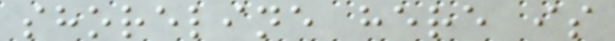shoreline here is
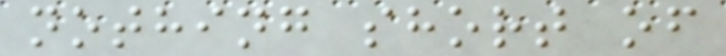nothing short of
